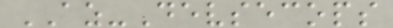AZ-Devsecops
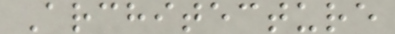Architecture
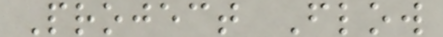Project Flow
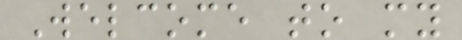Welcome to my
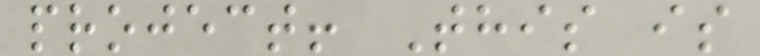project! This is
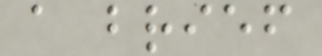a brief
